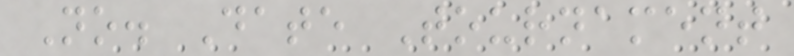No. Date Tournament
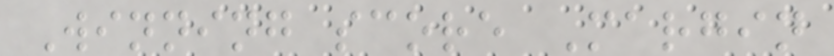Winning score Margin
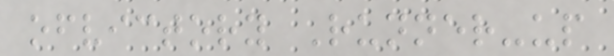ofvictory Runner-up
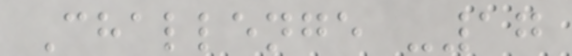Challenge -17
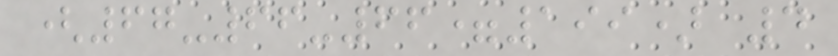(67-66-66=199) 4
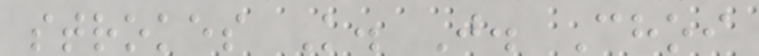strokes K. J. Choi
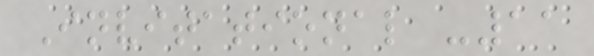Invitational -11
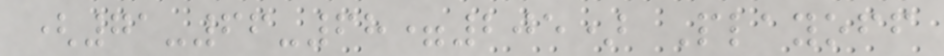(71-66-68=205) Playoff
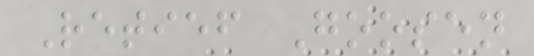Retief Goosen
